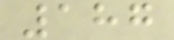187
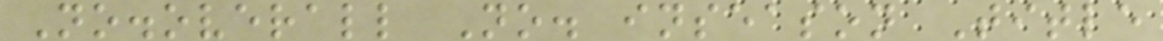No.overall No. inseason Title
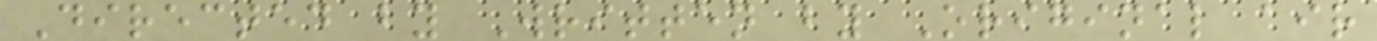Directed by Written by Original air
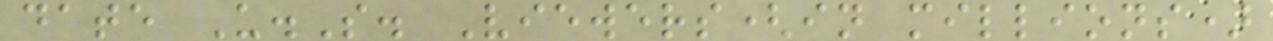date U.S. Viewers(in millions)
